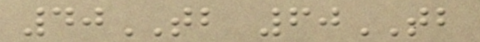40TB 60TB
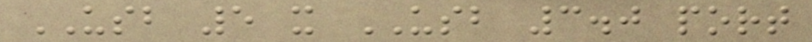USB 5 x USB 3.0 port
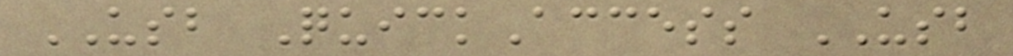USB QuickAccess USB
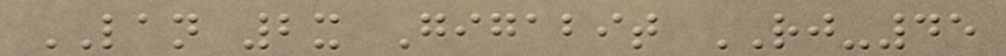LAN 2x Gigabit RJ-45
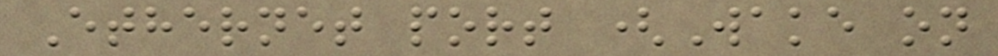Ethernet port (Wake on
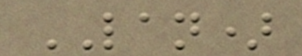LAN)
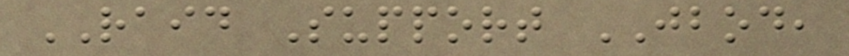RAID Support JBOD,
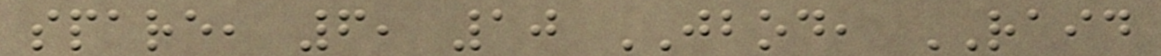spare, 6, 10 JBOD, RAID
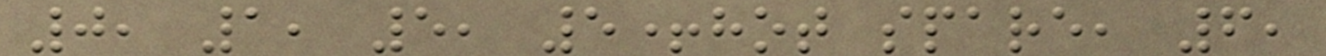0, 1, 5, 5+hot spare, 6,
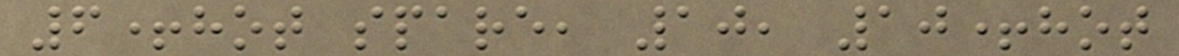6+hot spare, 10, 10+hot
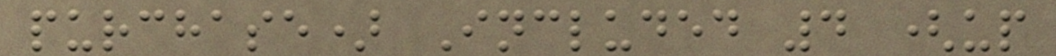purchase) Included 4 (up
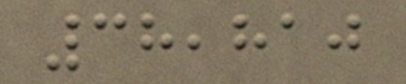38,810
